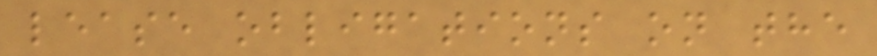lease obligations on the
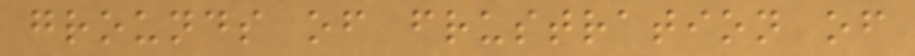grounds of frustration of
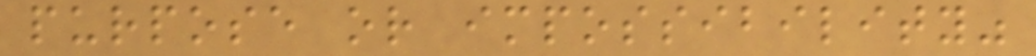purpose or impossibility"
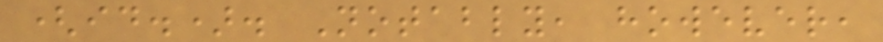(id.). Notably, however,
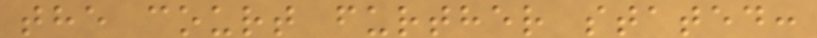the court further stated:
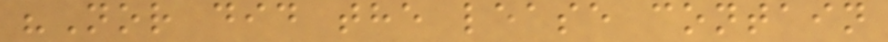"Nor did the lease contain
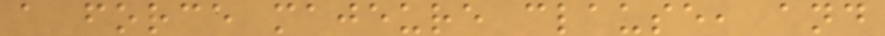a force majeure clause, and
